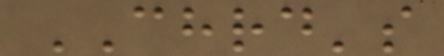CHRD's
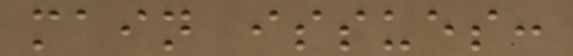main issues:
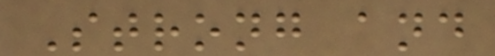Strong and
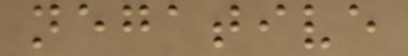negative
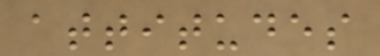attitudes
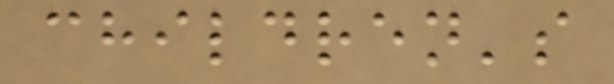children's
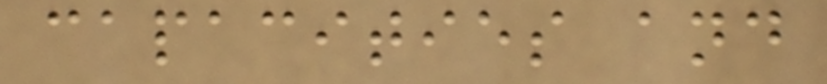capacities and
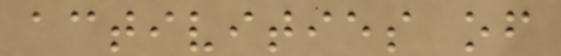activities of
